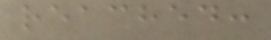reached:
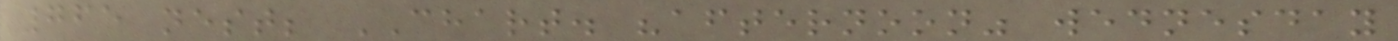765 nest; CHART. "afternoon" wednesday
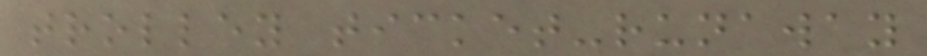trolley ticket-runaway
